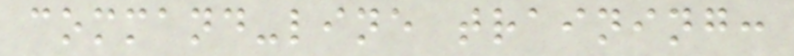command-line training:
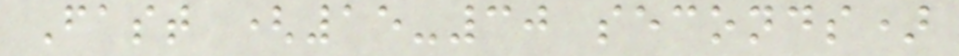Fast (15-30 seconds)
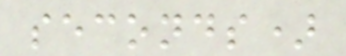seconds)
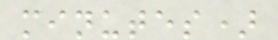minutes)
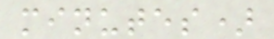minutes)
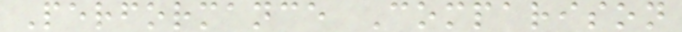Performance Comparison
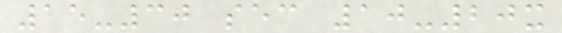15-30 sec 10-20x
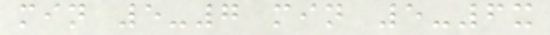min 5-7 min 5-6x
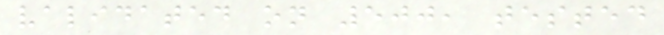validated on 500, tested
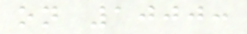on 1000:
